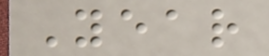Year
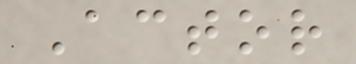Actor
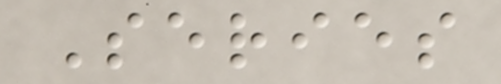Series
